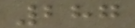287
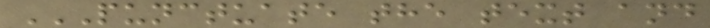PUNCTUATE THE TEXT AND
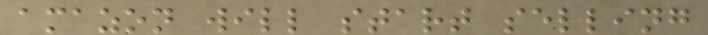amazon will start selling
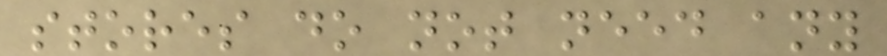stores do not need any
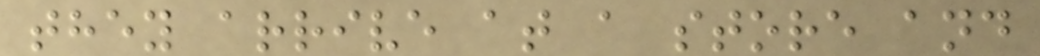they arrive at a store and
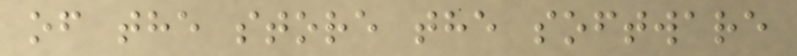of the store the software
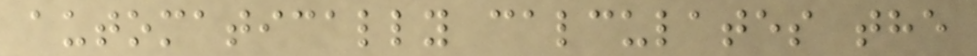automatically calculates the
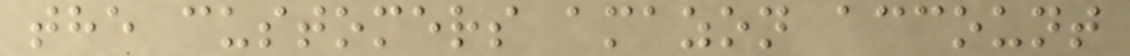the customers amazon account
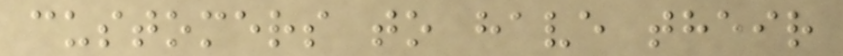customers to have their
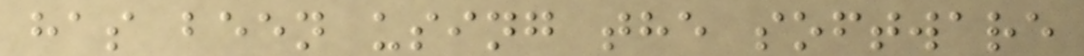has been using the software
